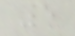5
